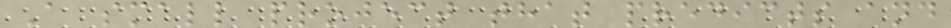A small project that predicts and
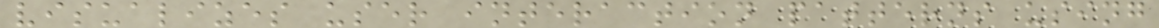visualizes user interaction patterns using
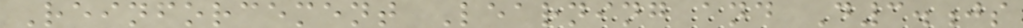Reinforcement Learning and D3.js
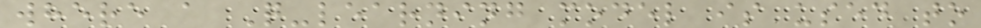where a Q-learning model is used to
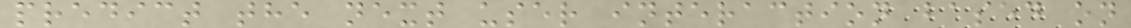predict the next user interaction based on
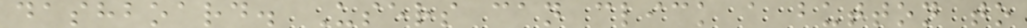dashboard. Users can click a button to
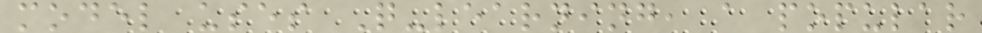model uses Q-learning, a popular
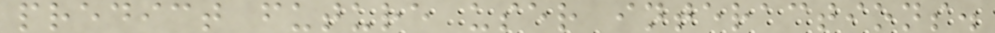predict future user interactions.
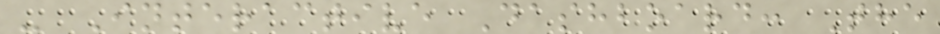- Interactive Dashboard: The
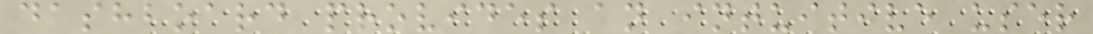dashboard provides an intuitive user
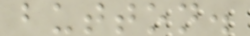button.
